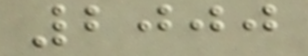2000
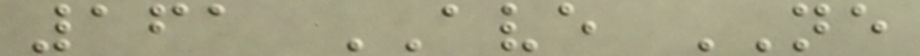161 AVE NE
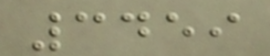3459
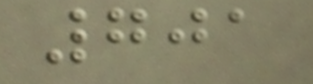701
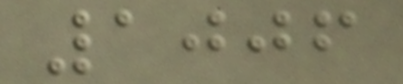1006
